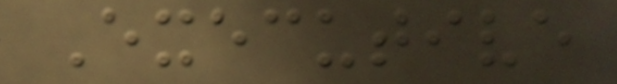Executive
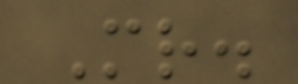Mr.
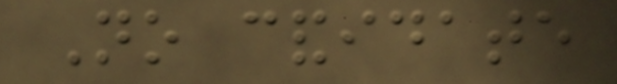No candidate
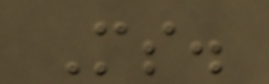Ms.
